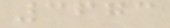3673
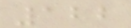122
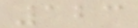123
